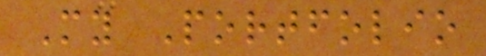My Portfolio
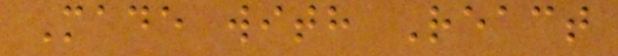Made with React
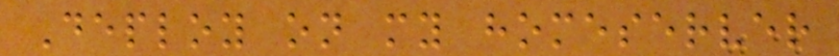Deploy on my homeserver
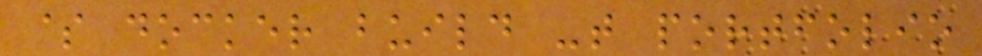$ docker build -t portfolio
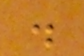.
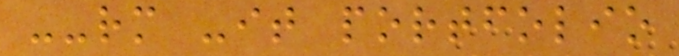--rm -it portfolio
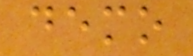demo
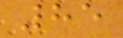85
